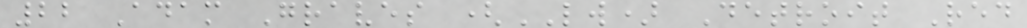22 Adam Graves (LW) Detroit Red
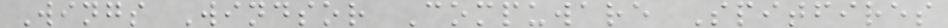Wings Windsor Compuware Spitfires
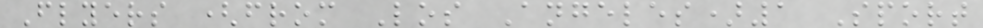Flyers (from Los Angeles)1 Sport
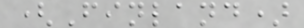(Finland)
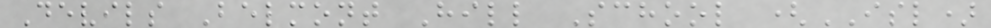Devils Belmont Hill School (ISL)
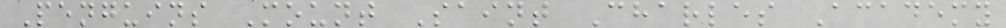Penguins Mount Saint Charles Academy
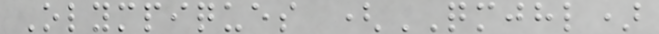Olympiques (QMJHL)
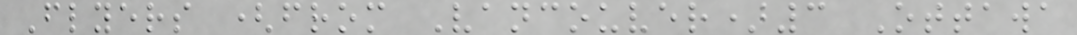Flyers (from Vancouver)3 Ottawa
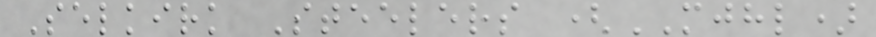Selkirk Steelers (MJHL)
